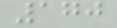170
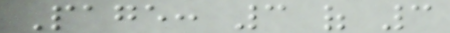Page: 3 of 3
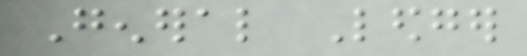General Ledger
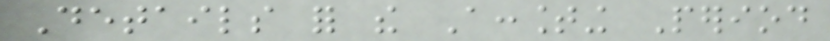Details for the Accounting Period
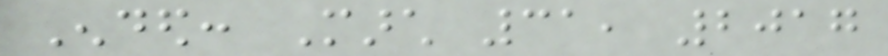Ended: March 31, 2017
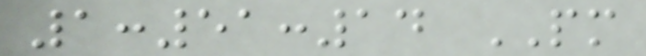1:51:14 PM
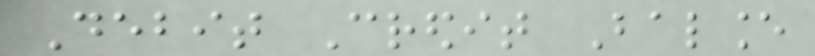Debit Credit Balance
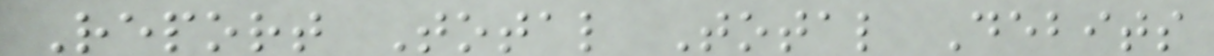Report Total Total Debits
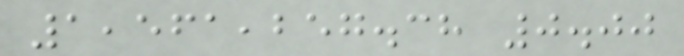1,561,257.38 0.00
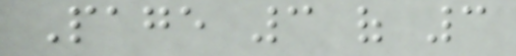Page 3 of 3
